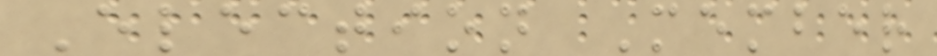Election Member
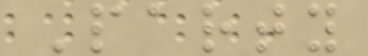Party
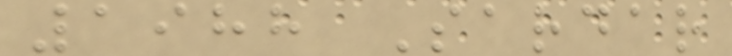1988 Sardar
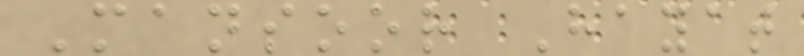Mansoor Hayat
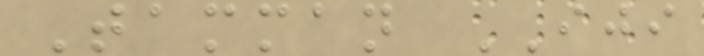Tamman IJI
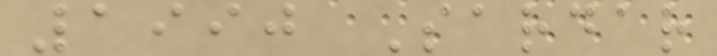1990 Sardar
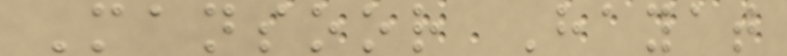Mansoor Hayat
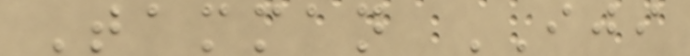Tamman IJI
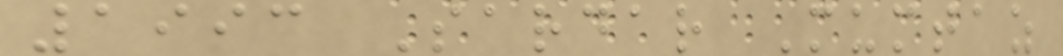1993 Sardar Mumtaz
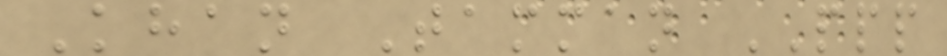Khan Tamman PPP
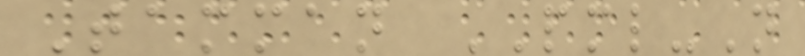Tamman PML-N
